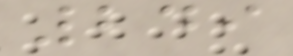249
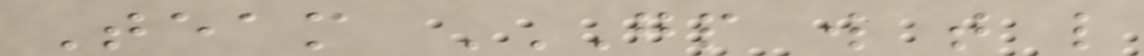Team GP W T L
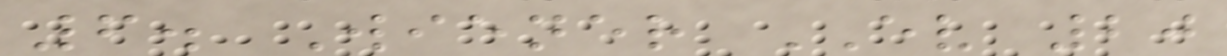6. Wiener EV 20
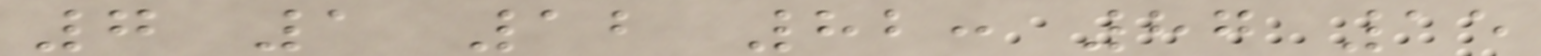7 1 12 82: 87 15
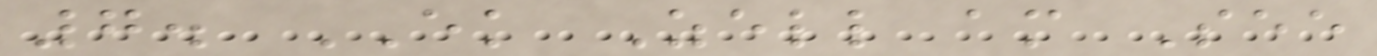7. EK Zell am See
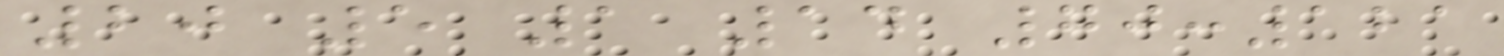20 5 1 14 70:121
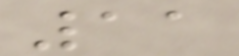11
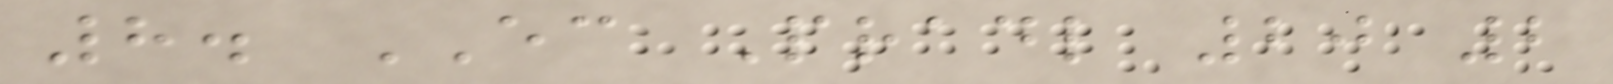8. EC Pradl 20 2
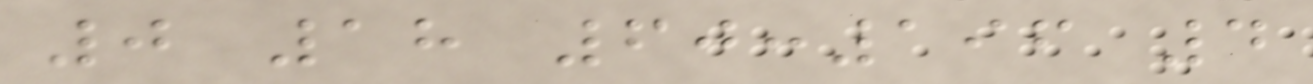0 18 60:196 4
